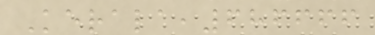Kerala,686666
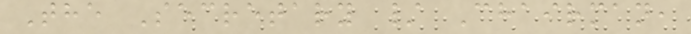The Secretary / Chairman,
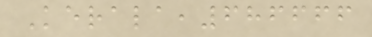Kerala,686666
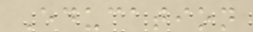Education
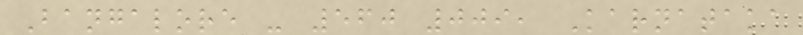Bangalore - 560 009, Karnataka
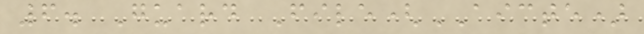6. Guard File(AICTE)
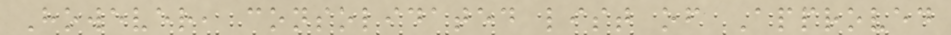However, consolidated list of Approved
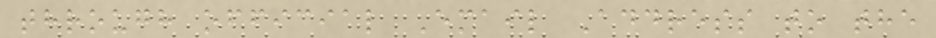through official Email Address to the
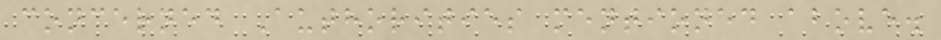concerned Authorities mentioned above.
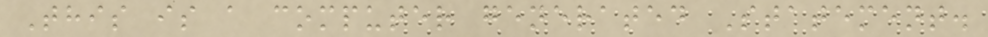This is a computer generated Statement.
